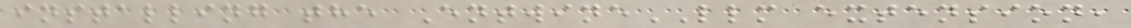installing the EntwineLLM extension,
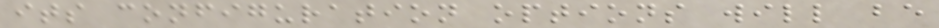its configuration options will be
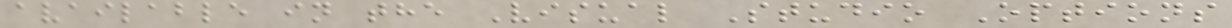available in the Visual Studio Options
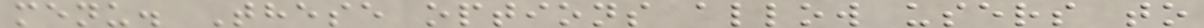menu. These options allow users to
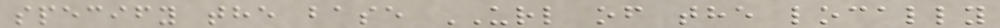specify the base URL of the locally
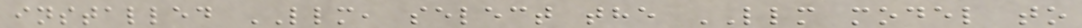installed LLM, select the LLM model to
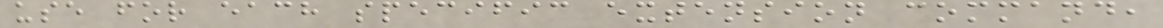use for each specific extension command,
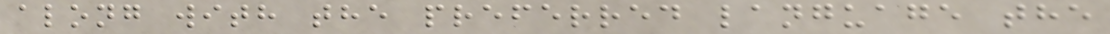along with the preferred language the
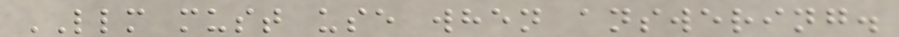LLM must use when answering.
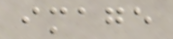image
